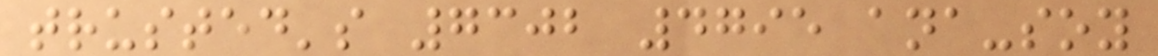trusted's 7302 4795 ana-soy
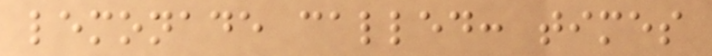lemonade called: times
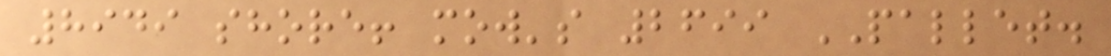8949 shore! mow's 2699 PALLET.
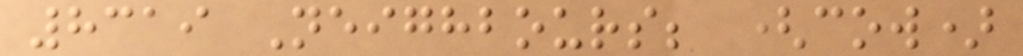8319 Neighbours; (cow)
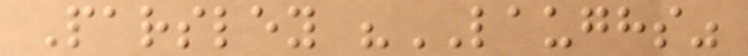Parsley "LAUGHS"
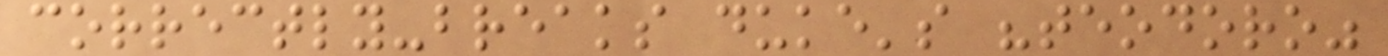correctly-breaks duke's "teodoro"
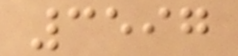3597
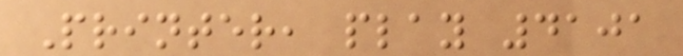Printer, play 4101
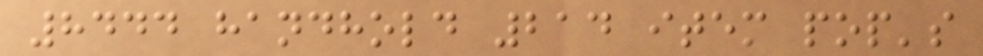8444 handhold 214 item pop's
